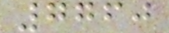7760
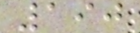190
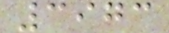3973
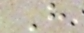H
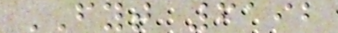FYT 6192
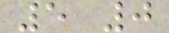5 0
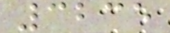3235
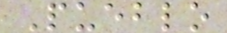Pueblo
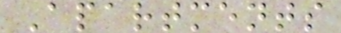Apartments
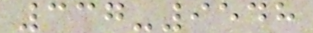337-9548
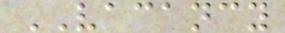VACANCY
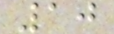10
